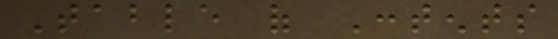Table of Contents
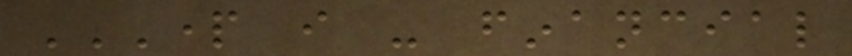PART I - FINANCIAL
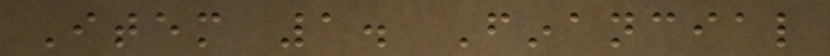Item 1. Financial
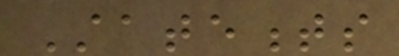Statements
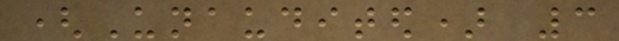(Unaudited) 3
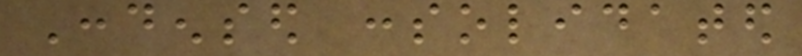Condensed consolidated
